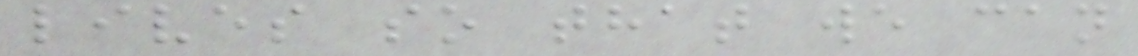lives so that we can
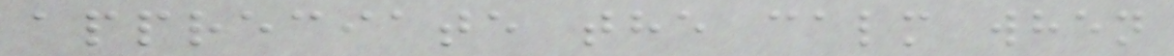appreciate the calm when
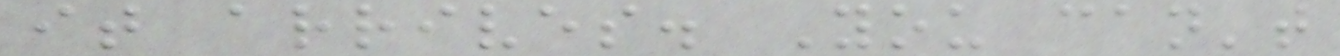it arrives. You can't
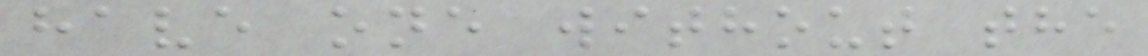have one without the
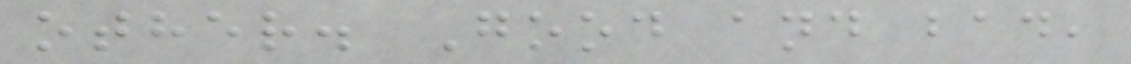other. Good and bad,
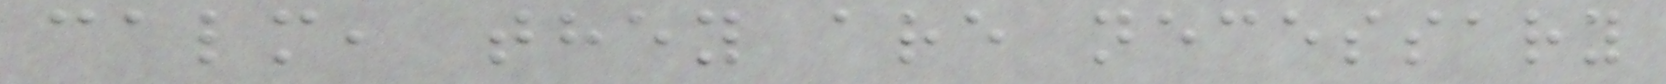calm, they are necessary
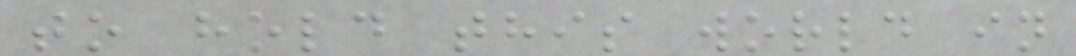to hold this world in
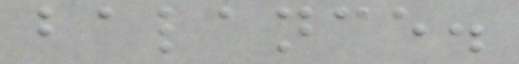balance.
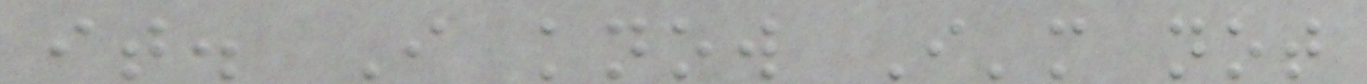it. I know I'm not
